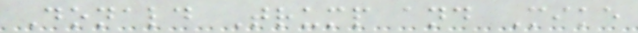Donald Trump and Mike
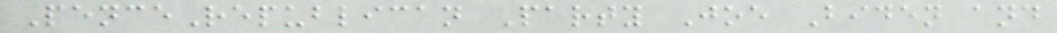PenceRepublican Party Joe Biden and
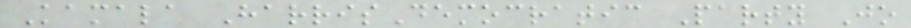Kamala HarrisDemocratic Party Jo
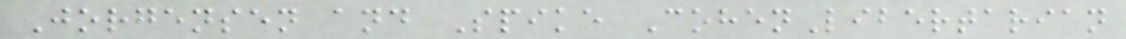Jorgensen and Spike CohenLibertarian
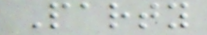Party
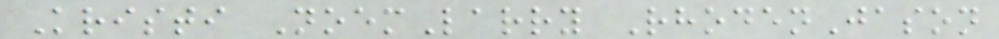Kristi NoemLarry RhodenJason
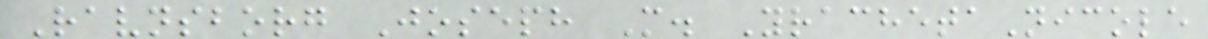Ravnsborg Joseph M. YrachetaNicole
